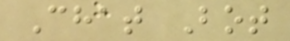Chat Bot
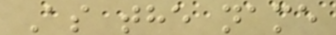As the name
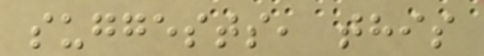suggests, this
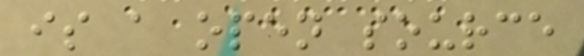is a open source
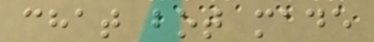chat bot made
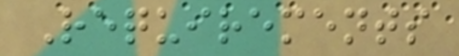Requirements
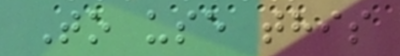To use this
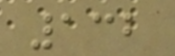132
